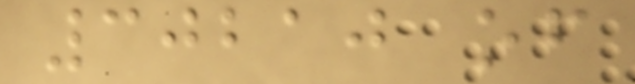30210 of
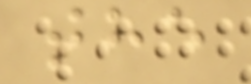the
